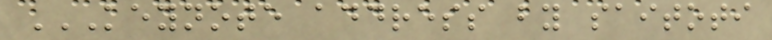KEYNOTE ADDRESS BY SAITOTI
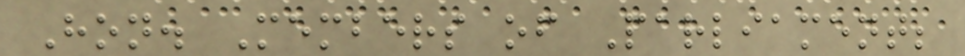Hon. Members of Parliament;
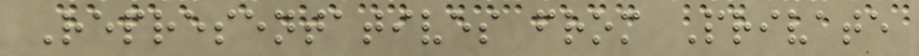Representatives from Private
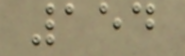154
